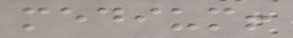medium!
